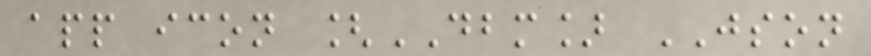app icon [DBM] JSON
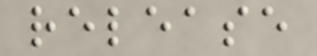release
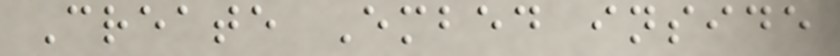Create Embed inside
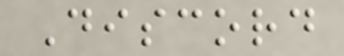Discord
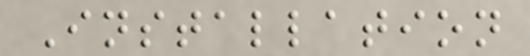Installation
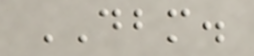DBM.
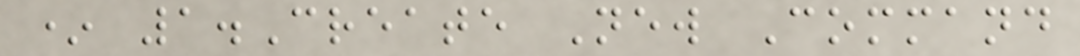* 1.Create New Command
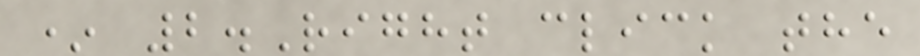* 2.Right click the
